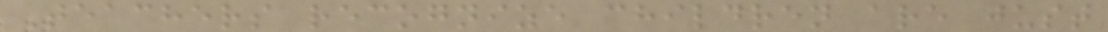Teachers recognize children are just
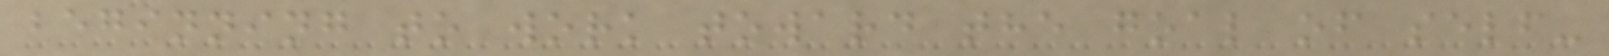beginning to work toward the goal of self-
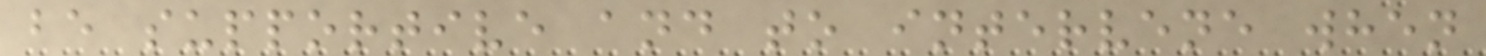be supportive and to intervene when
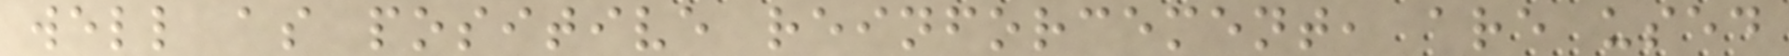well as positive reinforcement, are used
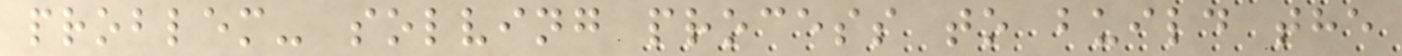problem- solving process to build the
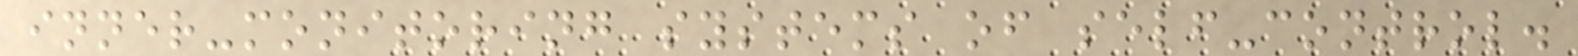inner-monitoring systems of self-control.
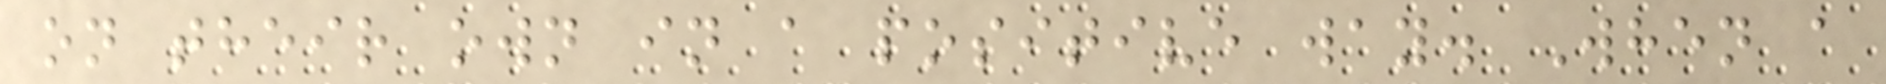on their own in a positive way. When a
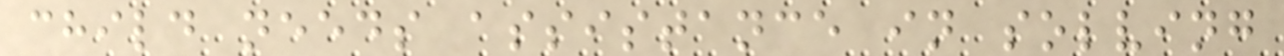child needs assistance in solving
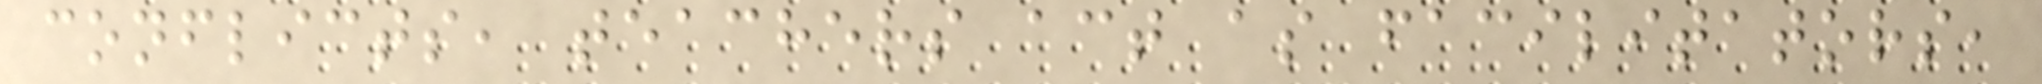conflicts, teachers act as facilitators,
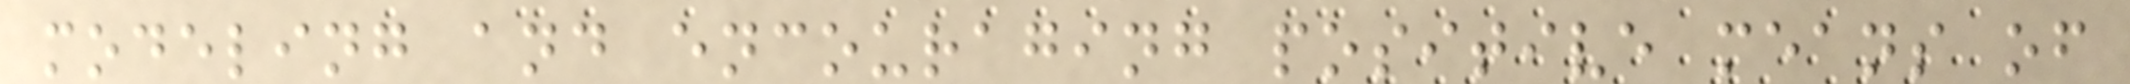modeling and encouraging positive means of
